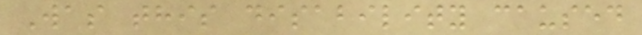Was this disability caused
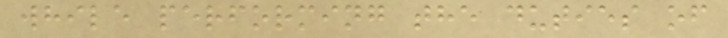while performing the duties of
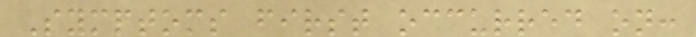Symptoms first occurred on:
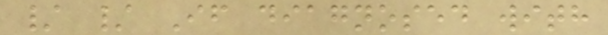/ / If diagnosed with
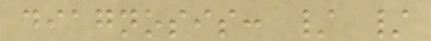diagnosis: / /
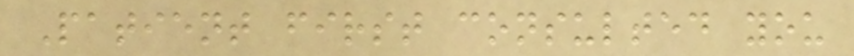Patient first consulted you
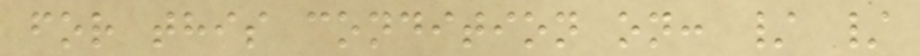for this condition on: / /
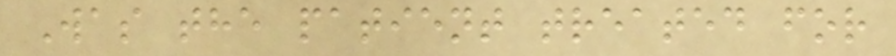Was the patient treated for
